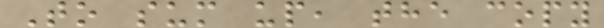To sum up, the copy
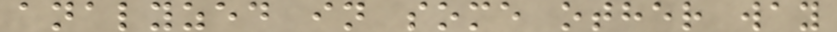analyzed in some other way
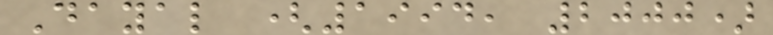Dayal (1994, 2000)
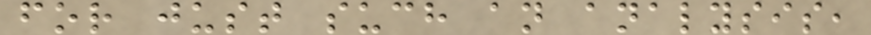for just such an analysis,
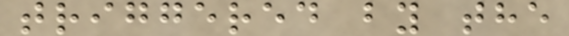triggered by the
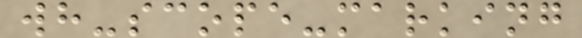wh-scope-marking
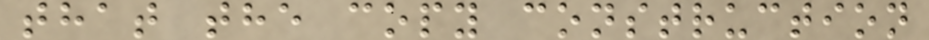that the copy construction
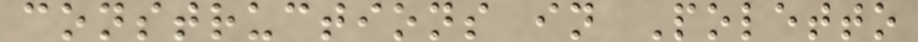constructions in Poletto
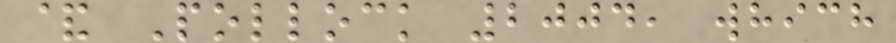& Pollock 2004, which
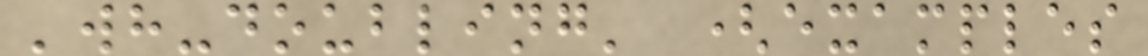'wh-doubling' (examples
